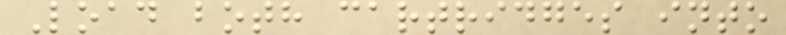Load both cartridges into
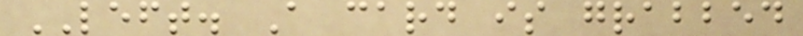LEFT. A card is grabbed
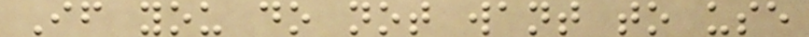If you do not want to use
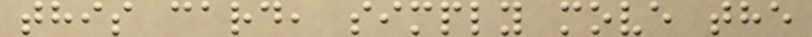this card, simply move the
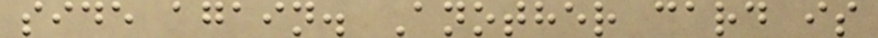side again. Another card is
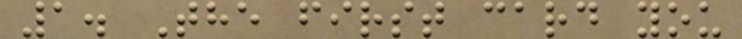1. The first card you
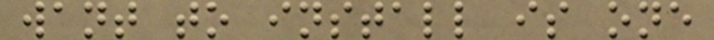want to install is one
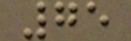75
